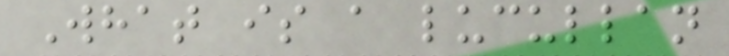What is a lucullan
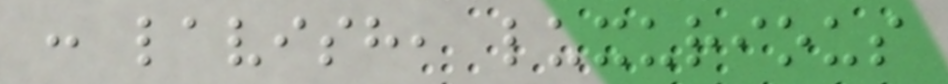: lavish, luxurious
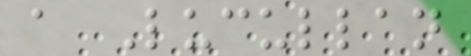a Lucullan
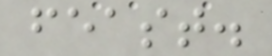feast.
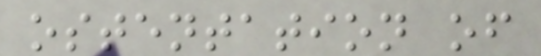ostentation of
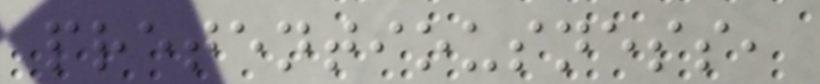pretentiousness,
